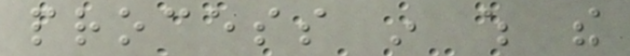process in which the
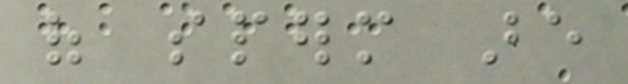of sperm are
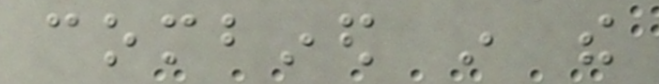combined in the
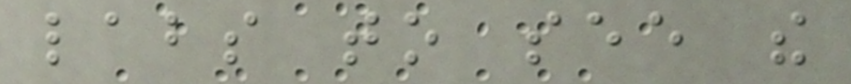labs to see the
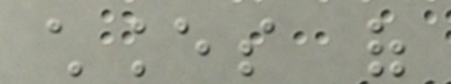chances of
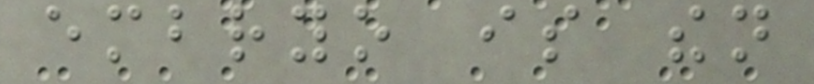embryo is then
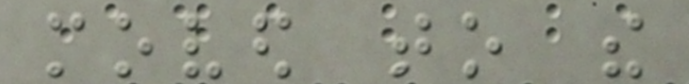moved to the
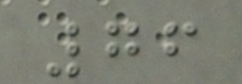76
